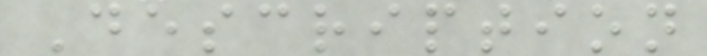Description
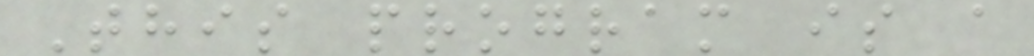This program is a
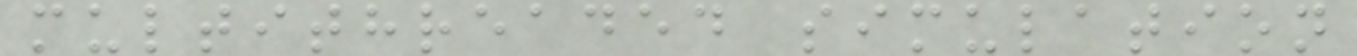multithreaded simulation
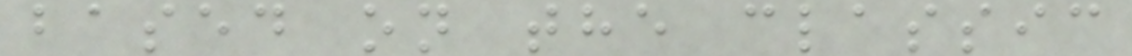based on the classic
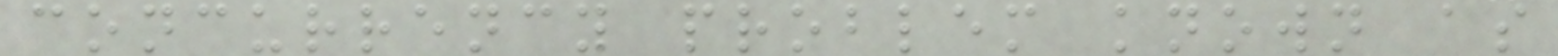concurrency problem known as
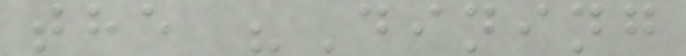the "Dining
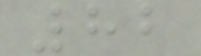82
